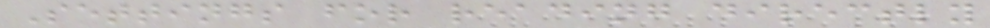Settings for reading directly
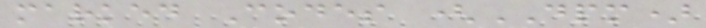marked Codes (DPM)
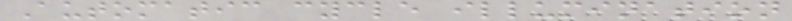Automatic cycle illumination
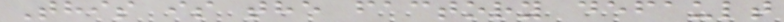This is the factory default
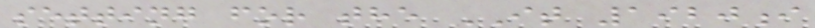setting for the IT 1920i
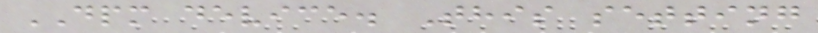DPM device. This setting
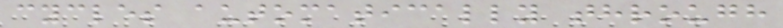cycles automatically through
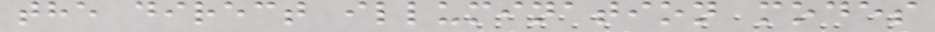the direct illumination modes
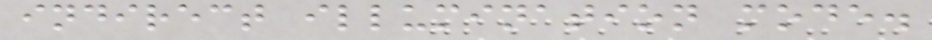indirect illumination mode.
